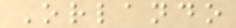Orlando
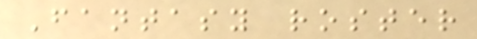Fantasy roster
